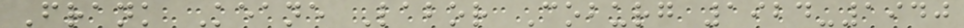Frank Keane Labor Coburg 1924-1940
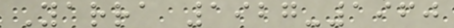Yarra 1927-1960
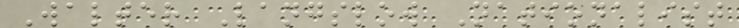Walter Langslow Nationalist
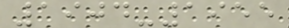1904-1955
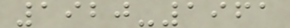1920-1961
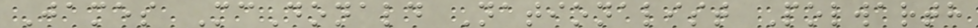James McDonald Nationalist Polwarth
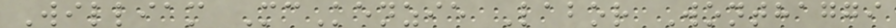William McKenzie Labor Wonthaggi
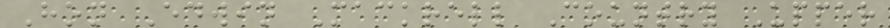Hon Edwin Mackrell Country Upper
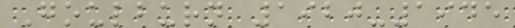Goulburn 1920-1945
